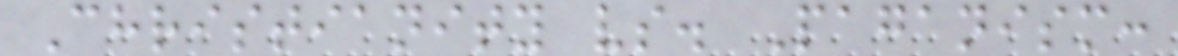Christianity vs. Paganism:
